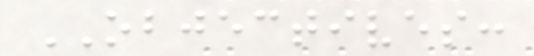OBJECTIVES:
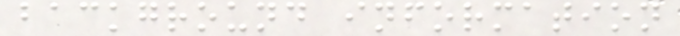background information
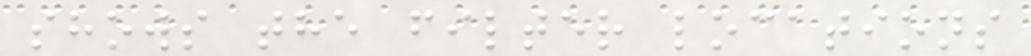shows the filter locations
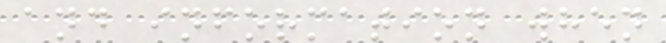and information when
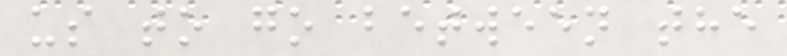us to go between the
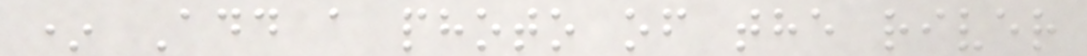* Add a photo of the river
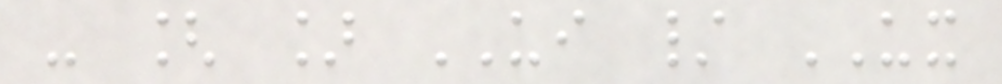- [ ] UI / UX
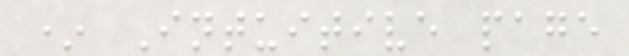* Intuitive page
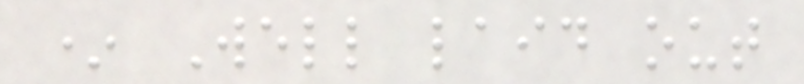* Well laid out
